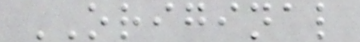ORIGINAL
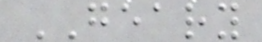GEARY
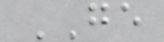GE
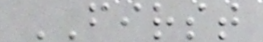FIRST
